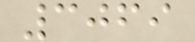3069
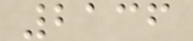2136
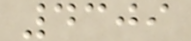4309
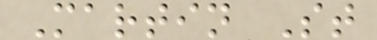Martin St
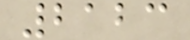2123
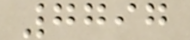7797
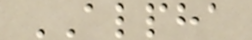ALPHA
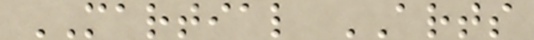MARTIAL ARTS
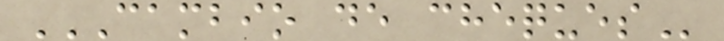CAMBIO DE CHEQUES
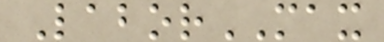LaborMAX
